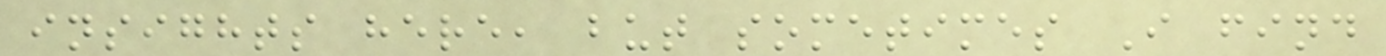insights here, but sometimes I find
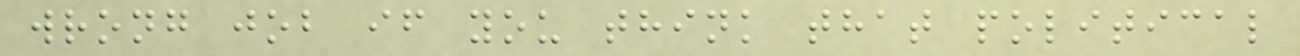wrong job if you think that political
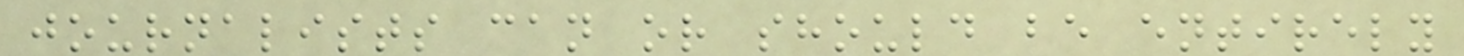journalists can or should be entirely
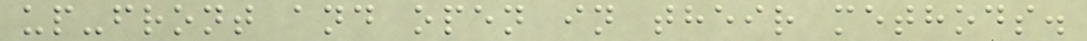up-front and open in their methods.
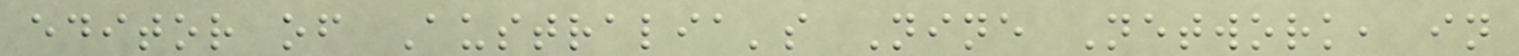editor of Australia's Nine Network, in
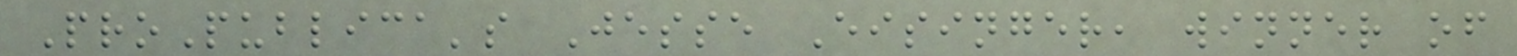ProPublica's Jesse Eisinger, winner of
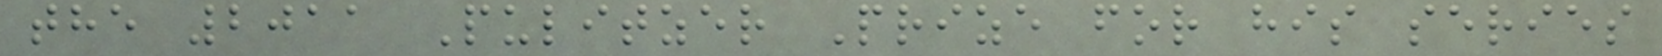the 2011 Pulitzer Prize for his series
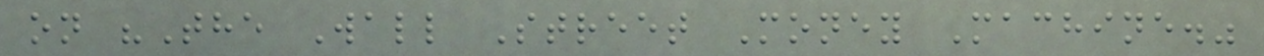on "The Wall Street Money Machine."
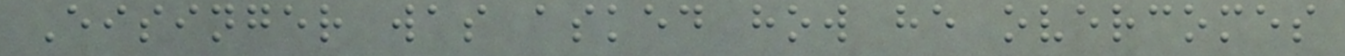Eisinger was asked how he overcomes
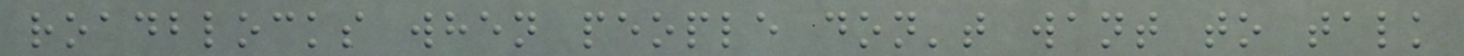roadblocks when people don't want to talk
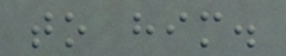to him.
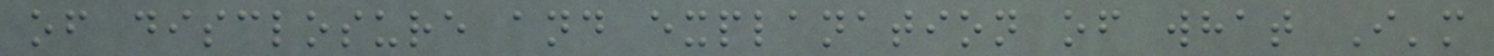of disclosure and explanation of what I'm
